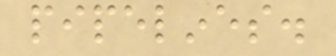pipelines.
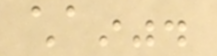chain".
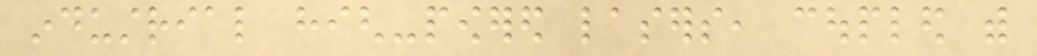industrial high-powered lasers, coupled with
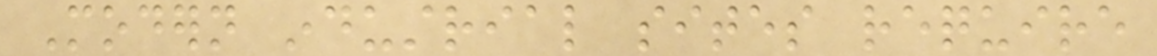Modern industrial sites require
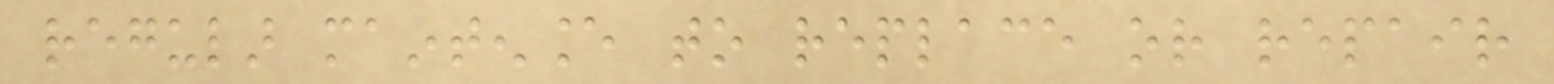regular maintenance to replace or repair
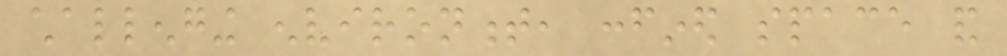challenging environment, confined space and
